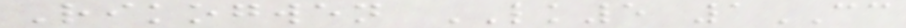Rikogwen LK5 1CC
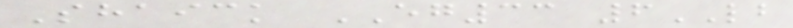Shaick EG33 6LB
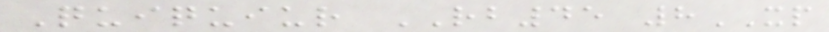Quiquiur RB45 8XP
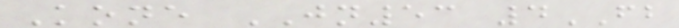Kone JN53 4FB
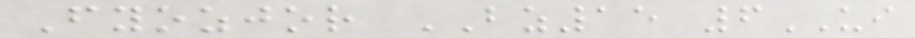Fyozjor BZ15 6UI
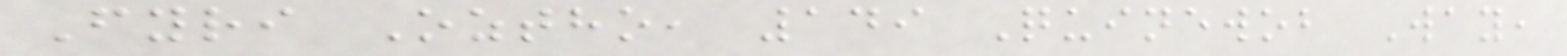Fyri Oztho, 149 Quinewob Way,
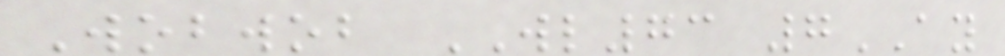Wobwob WL73 7AY
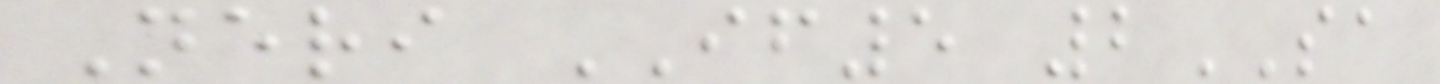Neri IF5 2SA
